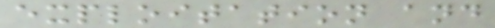exploitation and
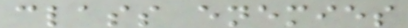class enemies
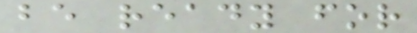be ready for
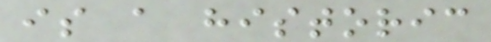is a historic
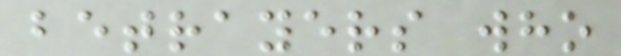betrayers who
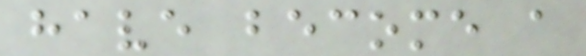have become a
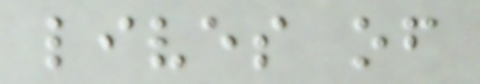lives of
